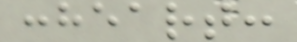:heart:
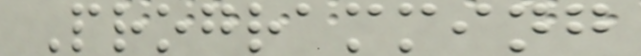Programming
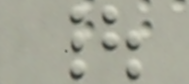|
